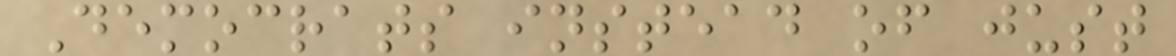Democrats instead of just
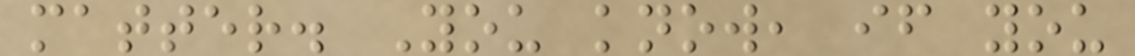matter. You know, if you
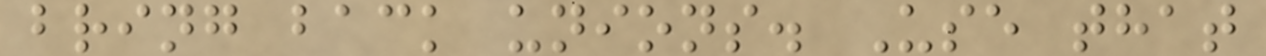bring back unions. Use that
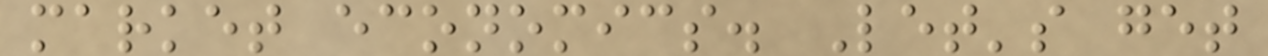market economics. Let's get
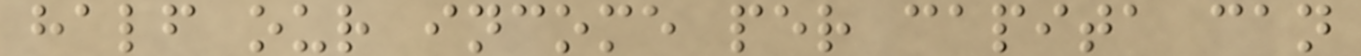half our income per capita can
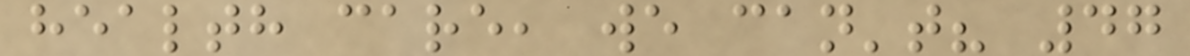health care, we can't? 47
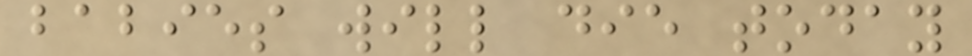babies will die today
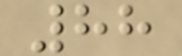88
